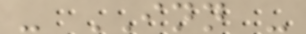- INN -
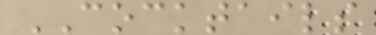COCKTAILS
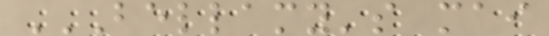BELLAMY'S MAI
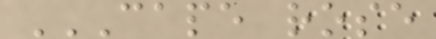CAPE ROSE
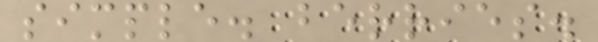simple. berries.
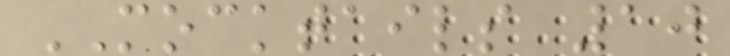MOCKTAILS 10
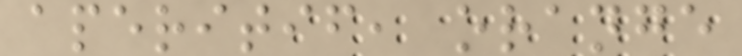aperitif, orange
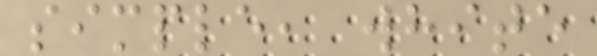simple, white
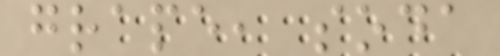grape, soda
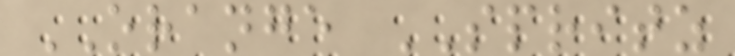ORANGE SPRITZ
